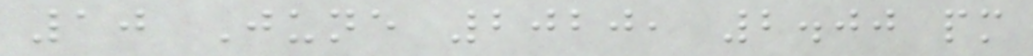10 June 2020, 2.00 pm
